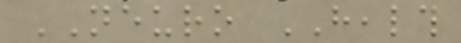NEURO HEALTH
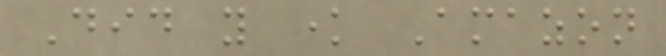Did you know Amazon
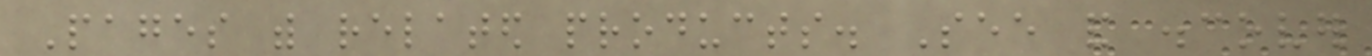Pages with related products. See and discover
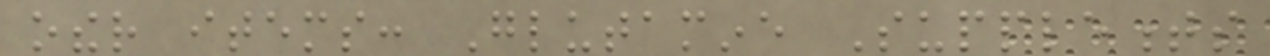other items: Glutamine Supplements
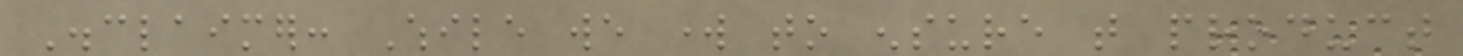Disclaimer: While we work to ensure that product
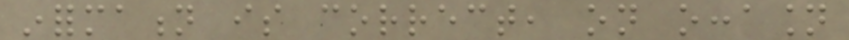information is correct, on occasion
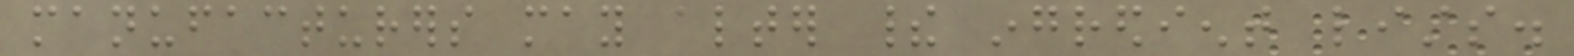manufacturers may alter their ingredient lists.
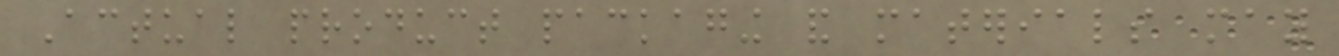Actual product packaging and materials may
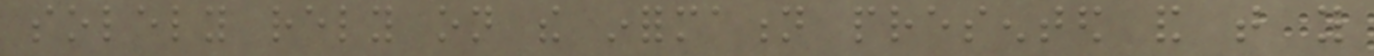solely rely on the information presented and that you
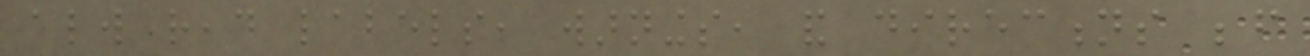always read labels, warnings, and directions before
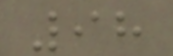98
